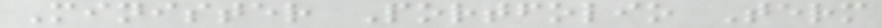Minister Portfolio Term
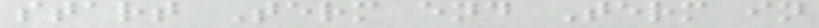start Term end Term in
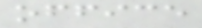office
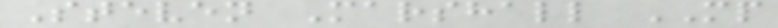Steven Marshall MP
